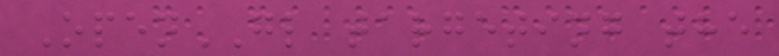OpenGL targeting the
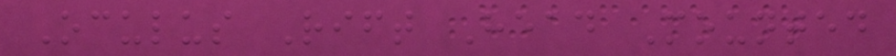Oculus Rift Head Mounted
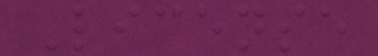License
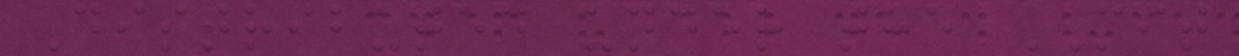Distributed under the MIT
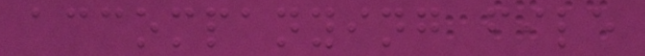accompanying file
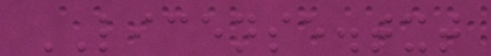LICENSE.txt
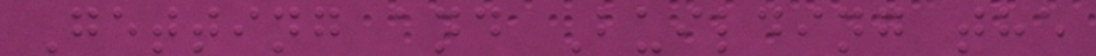Getting and Building the
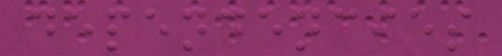dependencies
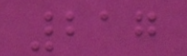217
